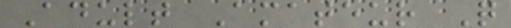Adult Amateur Q
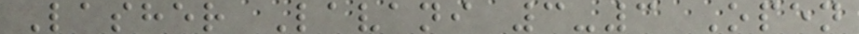Lasher Lavani 3-3 Open
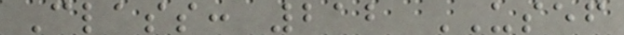Class: 212 USEF
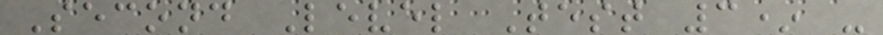Second Level Test 3* -
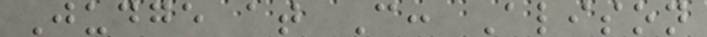Judge at C: Alison
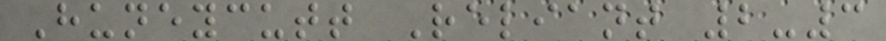Huneycutt Reliant 2-3
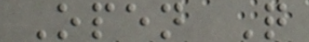Open Q
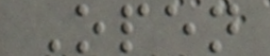Open
